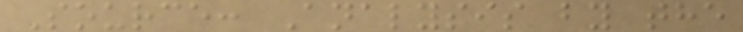Source: Analysis by the
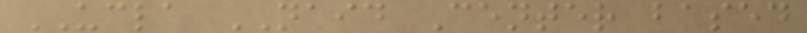UCLA NAID Center based
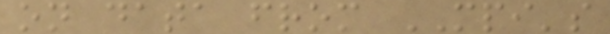on data from MPI's
